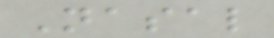Nasal
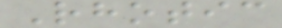Rhotic
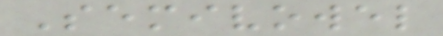Semivowel
